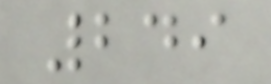249
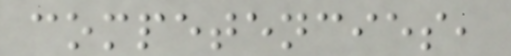competencies,
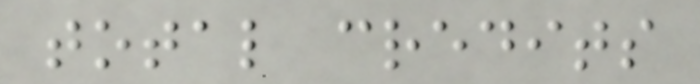total credits
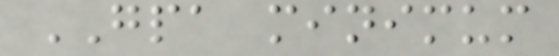GPA minimum
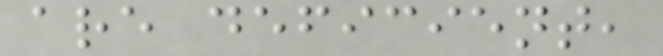are deficient,
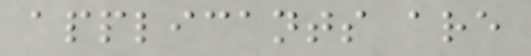applicants are
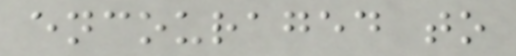encouraged to
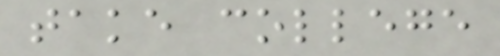take college
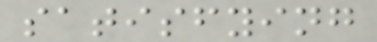satisfying
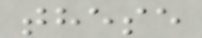these
